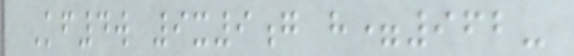Kf4w 9x9g h=962-
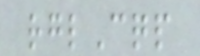rglCqp
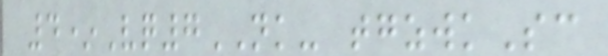4*Vq7NK- tgzwkSc
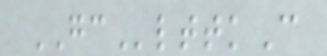GClttkC
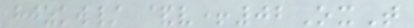hjzkw/ &v+02OxT
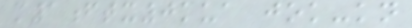m1ftx0kua jok-kn
